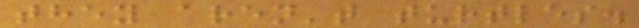they aren't turtles.
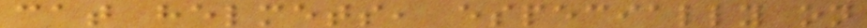cat helmets, especially on
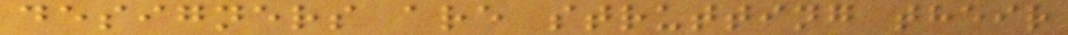designers are strutting their
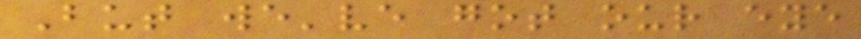But we've got our eye
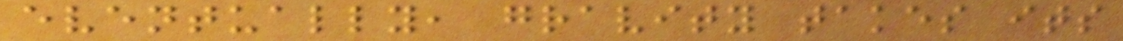eventually, gravity takes its
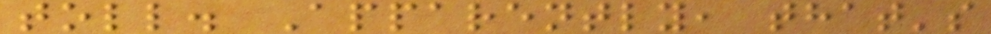toll. Apparently, that's
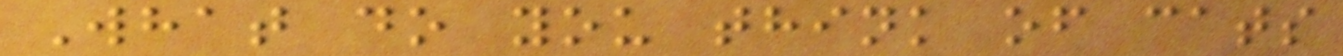What do you think of cats
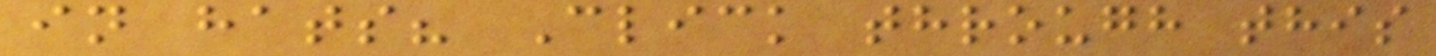in hats? Click through this
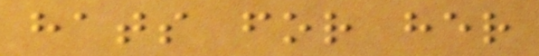hats for her
